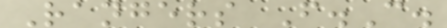Rangers F.C.
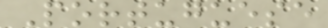Portuguese
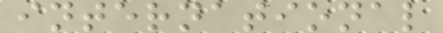international
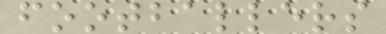footballers
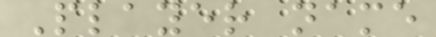Player name
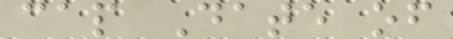cap Date of
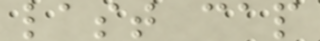last cap
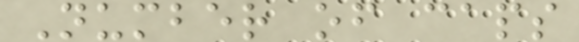Number of caps
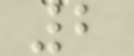2
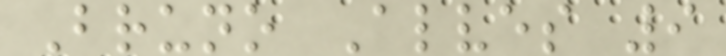Bruno Alves 9
